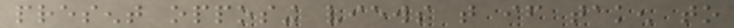present opposing views that if taken to
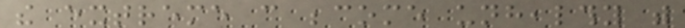the extreme can become unhealthy with
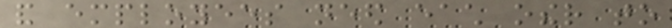and employees need each other to
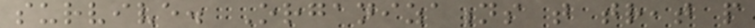survive. Organizations that treat people
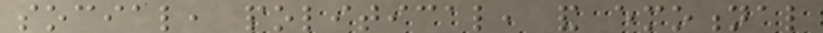social, political, and emotional
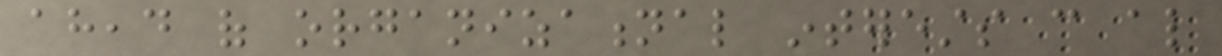ahead of organizational interests can also
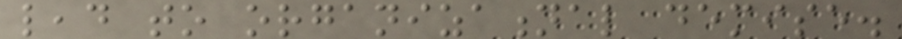lead to organizational demise.
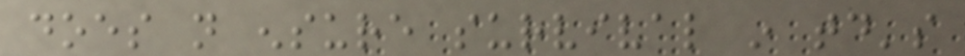does not ensure survival in today's
